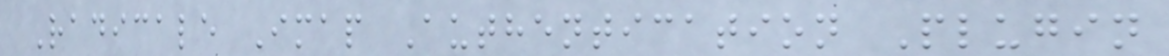Radicale Imap Authentication Plugin
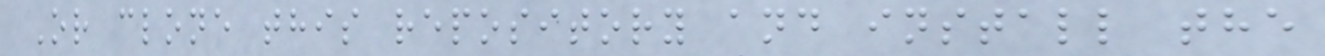Or clone this repository and install the
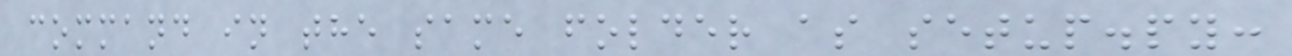command in the same folder as setup.py:
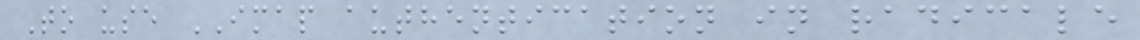To use IMAP authentication in radicale
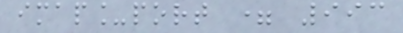imap_port = 993
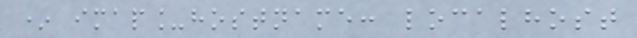* imap_hostname: localhost
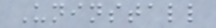Uninstall
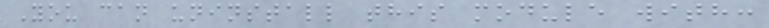You can uninstall this module with:
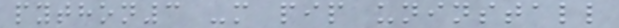python3 -m pip uninstall
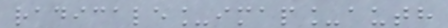radicale_imap_auth
